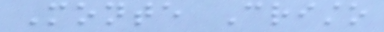Monte Cristo
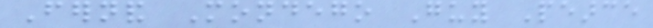Fernand Mondego Guy Pearce
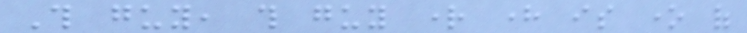This guy, this guy right here is one of
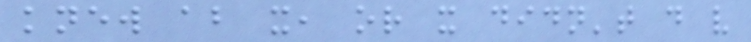knew about it, or it didn't do very
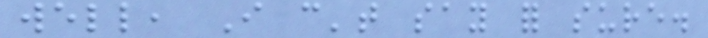well, I can't say for sure.
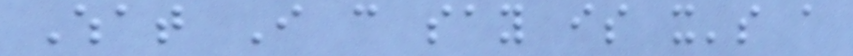What I can say is it's a
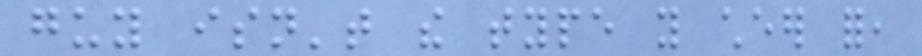guy isn't the type you cheer for,
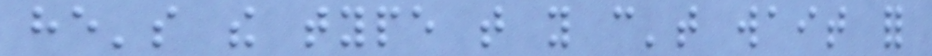he's the type that you can't wait for
